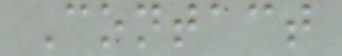Contact
